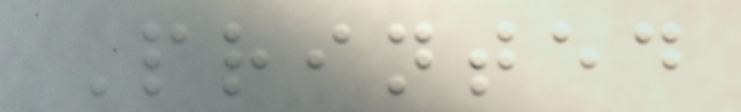Printed
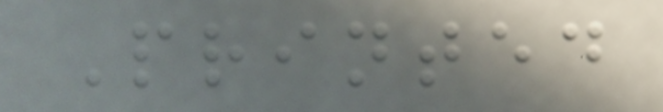Printed
